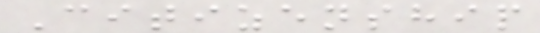Citizenship
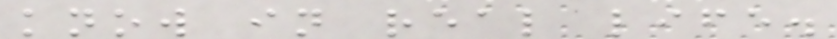know in real life.
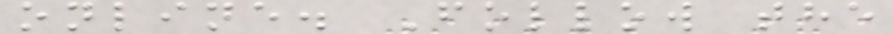online. Follow the
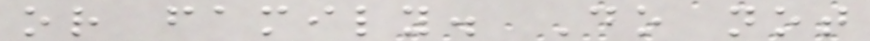or family. Do not
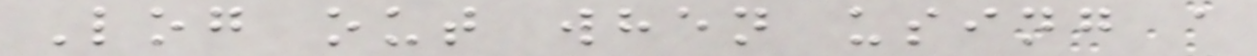Log out when using a
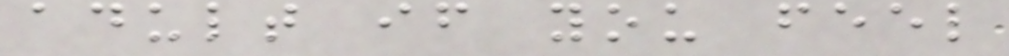adult if you feel
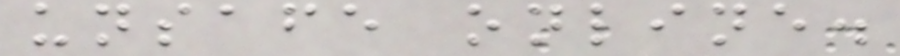unsafe online.
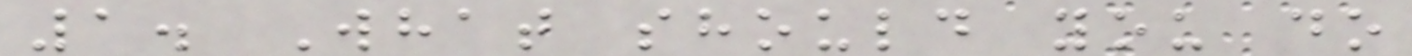1. What should you do
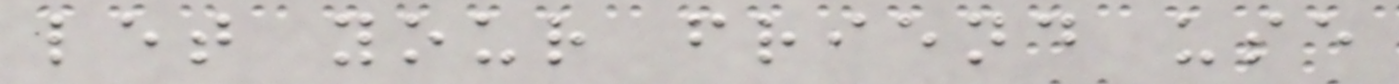let your friend use
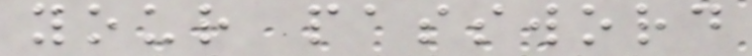your password
